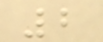2
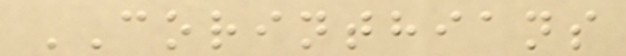CORINTHIANS
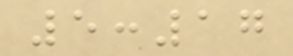5:17
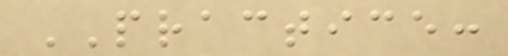PRACTICE:
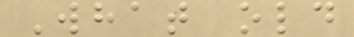What old
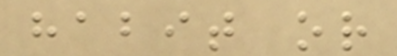habit or
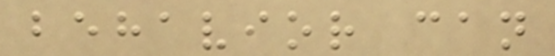behavior can
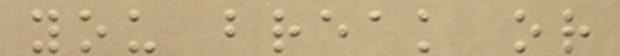you break or
